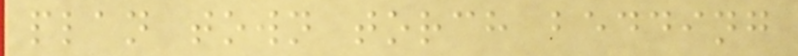plan town torch bedding
